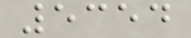5354
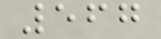567
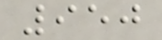950
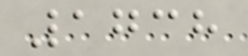1738
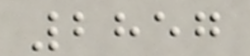2857
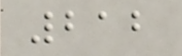212
